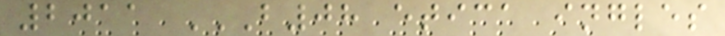2011 B08 ETICA INGLES
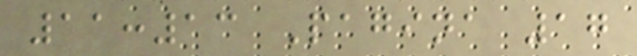11:13 Pagina 17
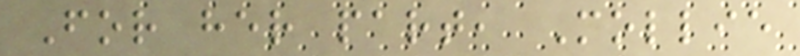For her part, Mollie
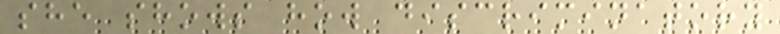she shows how discriminatory
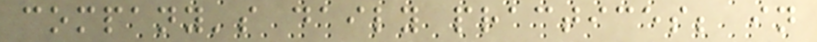company's daily practices; in
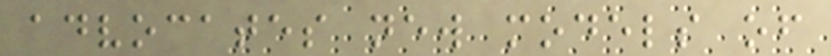advocates new models of
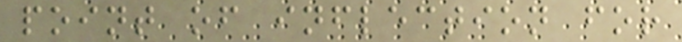point of inflection for
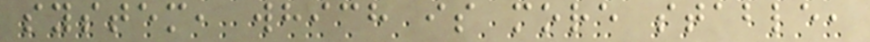system, which is more stable,
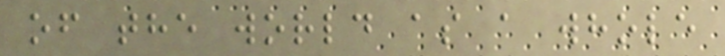of the world as a whole
